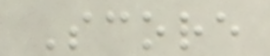Score
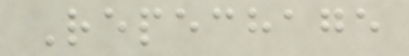Repechage
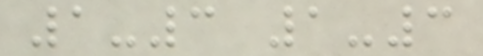1-3 1-3
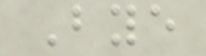Bye
